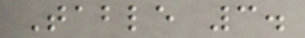Table 3.
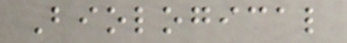Biological
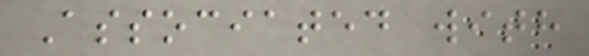Associated with
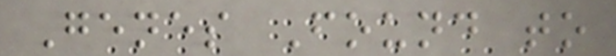Genes Found to
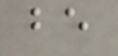be
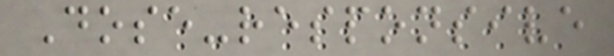Dose-responsive
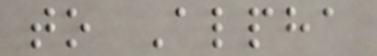to Alpha
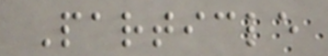Particle
